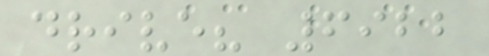drive? 6922
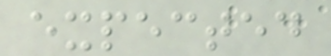expected
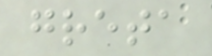greta
